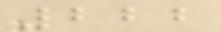222
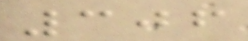306
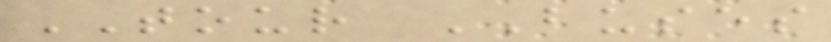TOUR BUSES
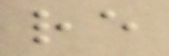re
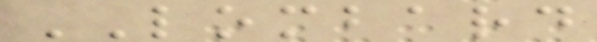LOMBARD
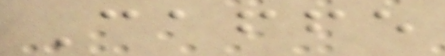Caffe
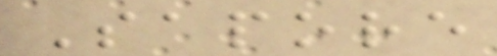Sapore
